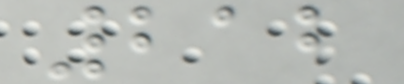212
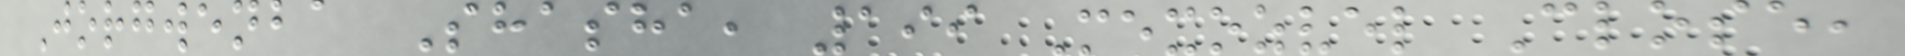Jorgwenba Shasha, 199 Mexozvel Close,
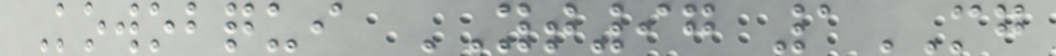Kowobqui YT97 1MG
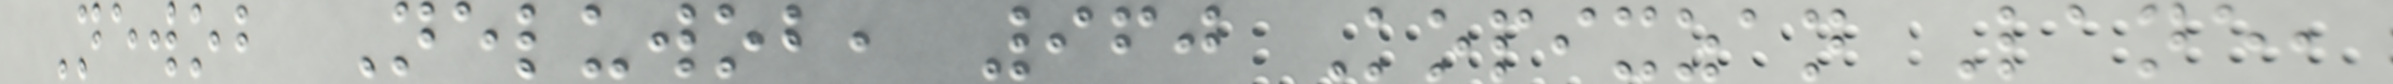Newob Neluwob, 960 Kopixzan Lane,
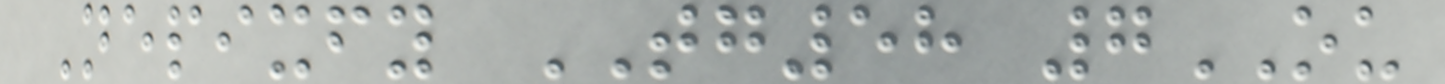Nepixfy TG58 7OU
